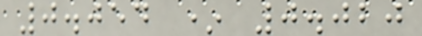0.054 * 0.020
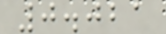0.021
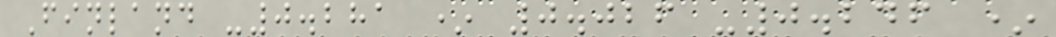Finland -0.281 * 0.026 -0.246 *
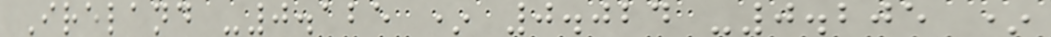Ireland -0.125 * 0.024 -0.205 *
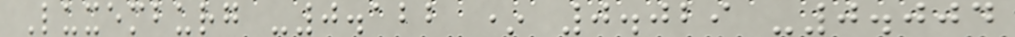Luxemburg -0.122 * 0.029 -0.004
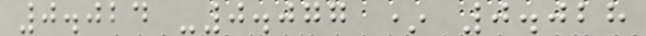0.024 -0.077 * 0.028
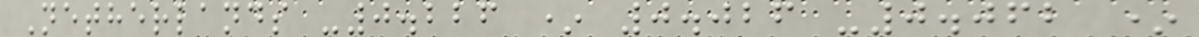Netherlands -0.226 * 0.026 -0.062 *
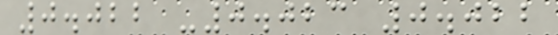0.022 -0.023 0.022
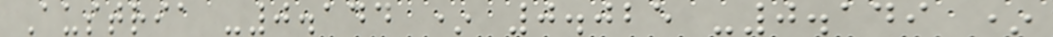Austria -0.144 * 0.025 -0.149 *
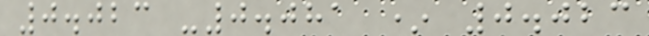0.023 -0.081 * 0.023
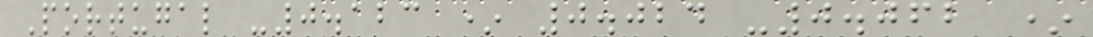Portugal -0.123 * 0.024 -0.062 *
